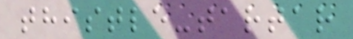thistle-tartar
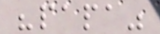"papa"
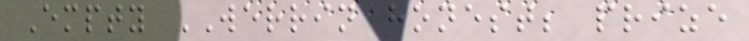Empty WERRIN honest; prize
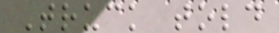Truck told
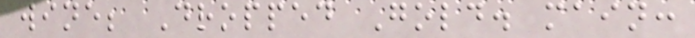wine; Dropped Gold. main:
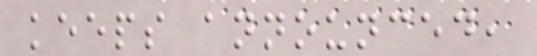keeps announced,
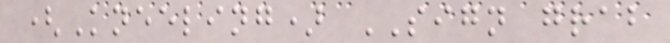(Kneeling) SIGN grab
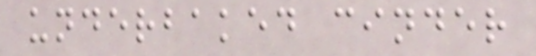underbaked cinder
